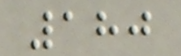180
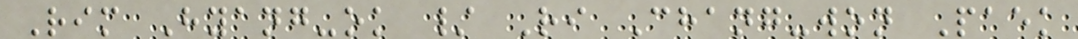Rim Hyang-ok / Ri Chang-won Paek
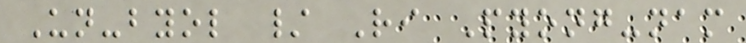Un-byol / Ri Pyong-nam
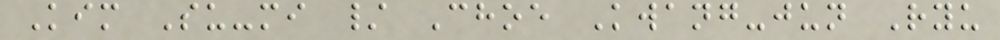Kim Su-mi / Choe Kwang-jun Ryu
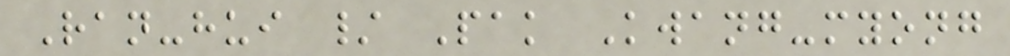Ran-hui / Pak Kwang-myong
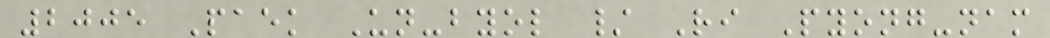2005 Paek Un-byol / Ri Pyong-nam
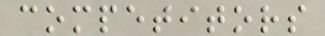competitors
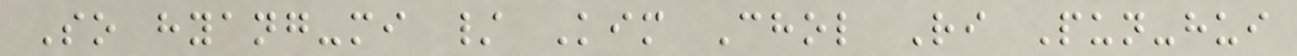So hyang-mi / Kim Chol Ri Pun-hui
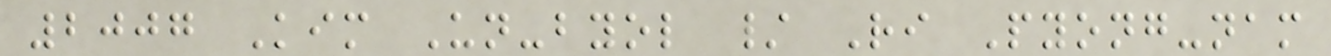2007 Kim Un-byol / Ri Pyong-nam
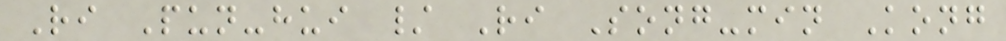Ri Pun-hui / Ri Song-min Kong
